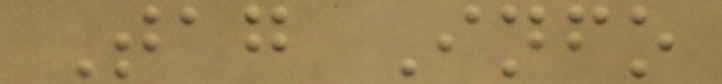Tag Info
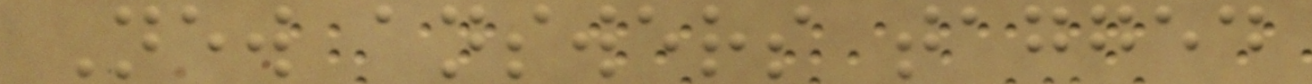New answers tagged
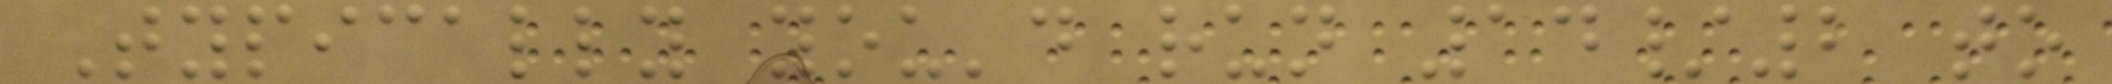Typically you'd run 14/2 to
